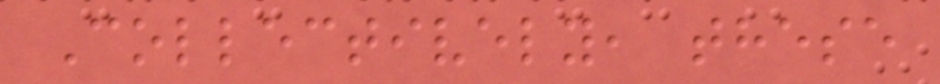Collectively, these
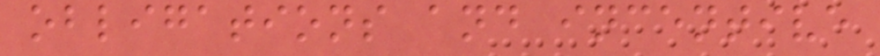obligations and incentive
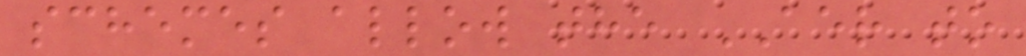schemes allow the AER to
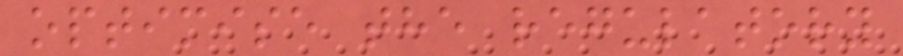optimise the regulatory
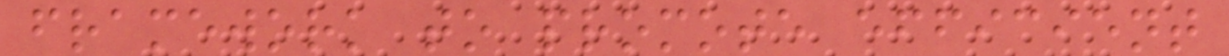framework to promote efficient
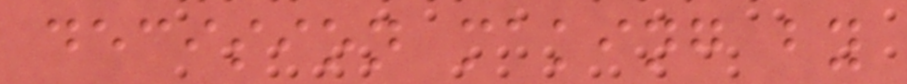decision making by
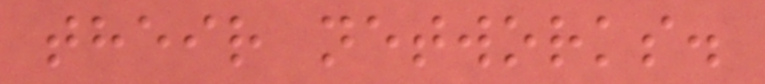their networks.
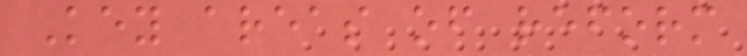Key areas of reform
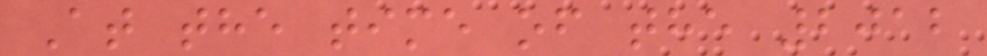At the time of the 2012
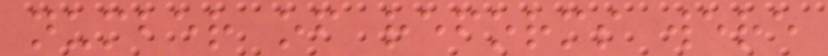number of reforms were
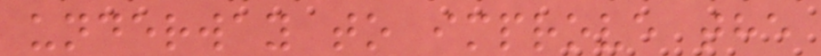underway to improve the
